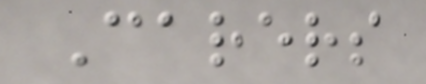Carers
